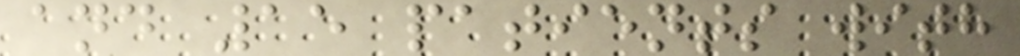and 15 patients with
